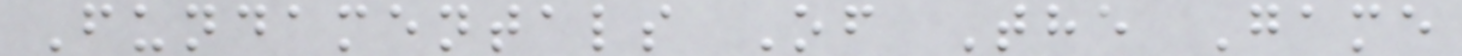Fundamentals Of The Game
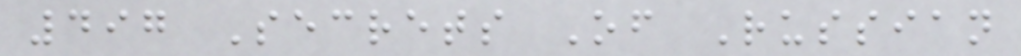497 Secrets Of Russian
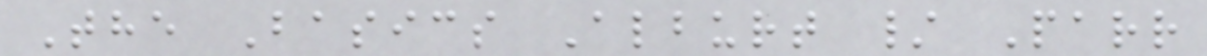The Basics Alburt / Parr
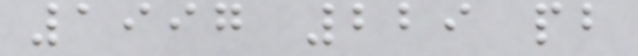1997 229 pb
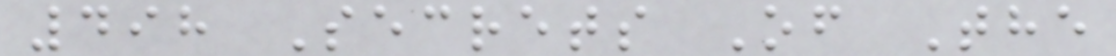498 Secrets Of The
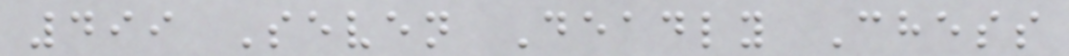499 Seven Deadly Chess
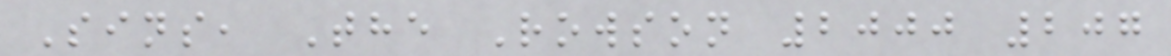Sins, The Rowson 2000 207
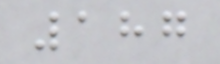187
